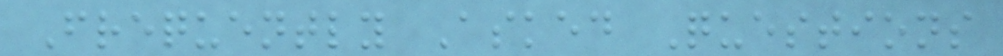Frequently Asked Questions
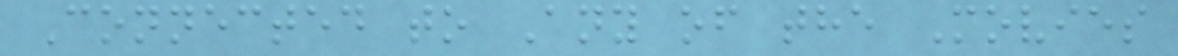Connected to Any of the Movies
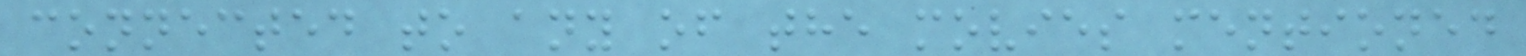connected to any of the movies mentioned
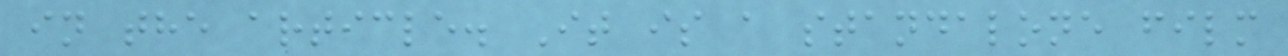in the article. It is a standalone film
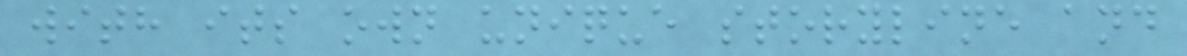with its own unique storyline and
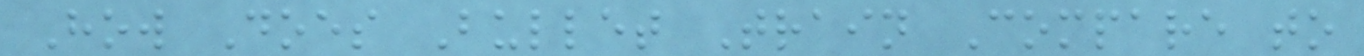How Does Bullet Train Compare to
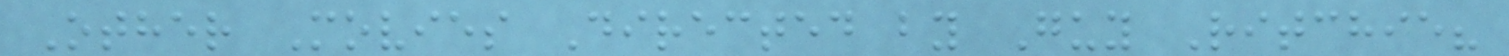Other Movies Directed by Guy Ritchie?
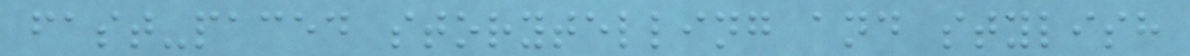fast-paced storytelling and stylish
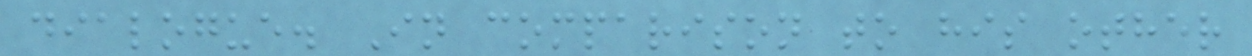dialogue. In comparison to his other
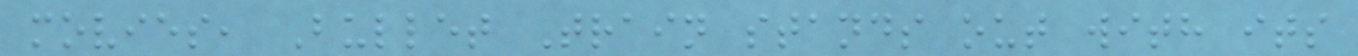movies, Bullet Train stands out with its
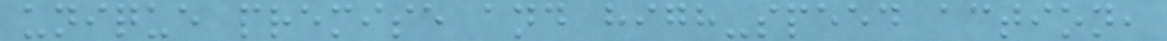unique premise and high-speed action,
